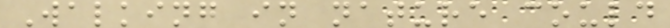Walking in nature could
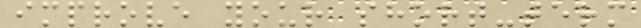improve your short-term
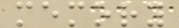memory
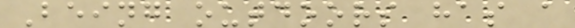Being outdoors has a
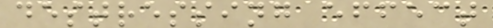destressing effect
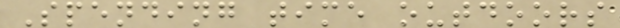Spending time outdoors
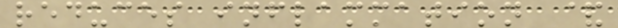reduces inflammation &
